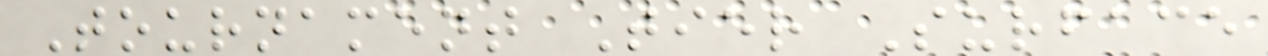Tournament Tier Surface
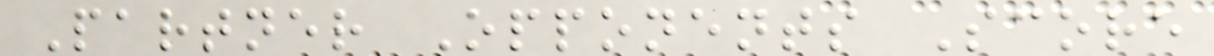Partner Opponents Score
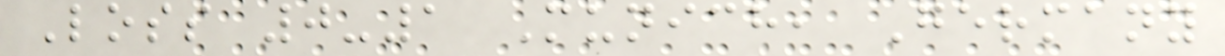Loss 0-1 Munich, Germany
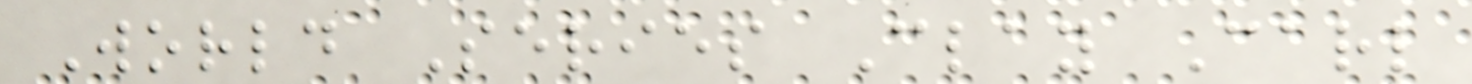World Series Clay Carl
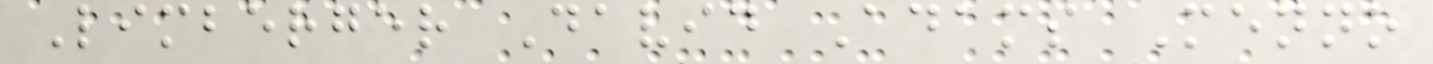Limberger David Adams Menno
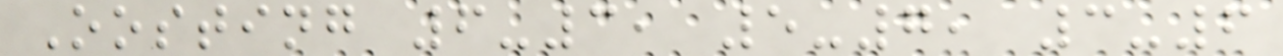Oosting 6-3, 5-7, 3-6
